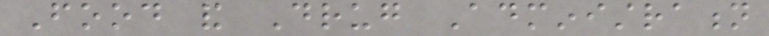Food and Drug Administration
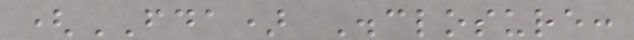(FDA) Disclosure:
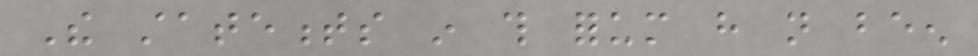The statements in this forum have not been
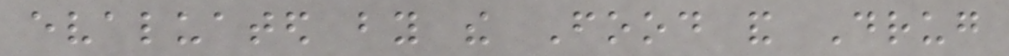evaluated by the Food and Drug
